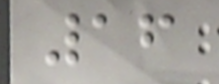16
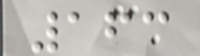163
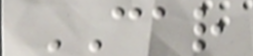CAR
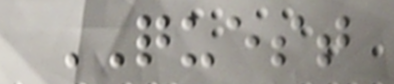QUEST
